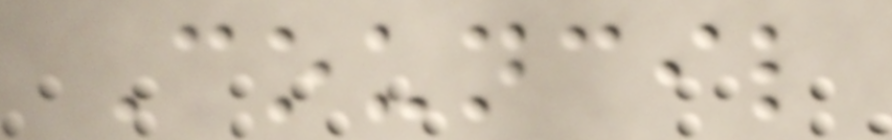Council
